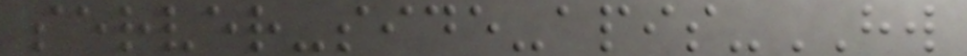server-side-apis-HW
